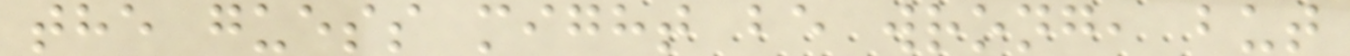the guess might be wrong, but
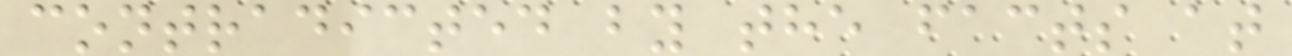contradicted by the facts at
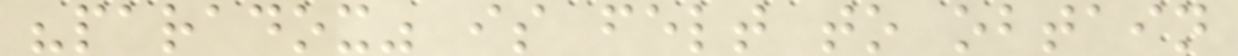"paradox" is felt to obtain
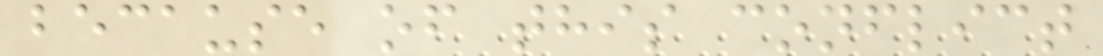because of this conflict
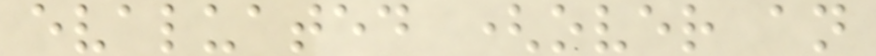evaluated (over an
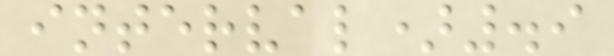interval).9
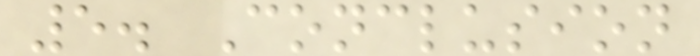5. Conclusion
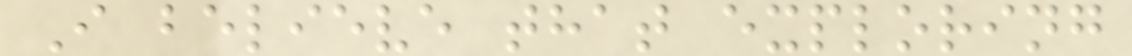I believe that exploring
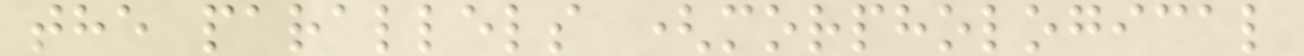the parallels (morphological
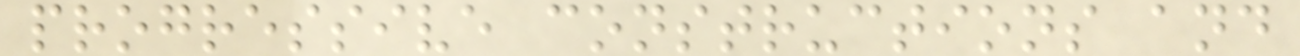progressive constructions and
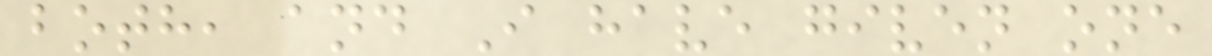both, and I have given one
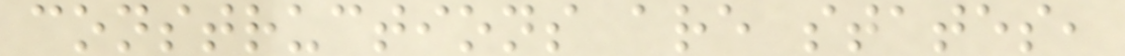constructions are states,
